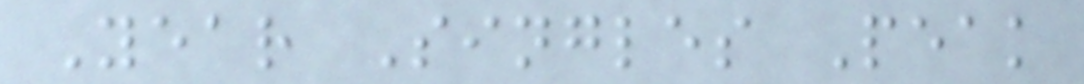Year Singles Peak
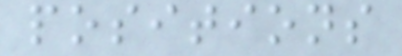positions
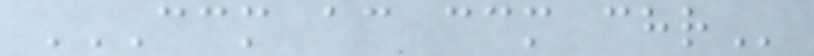CCM AC CCM CHR
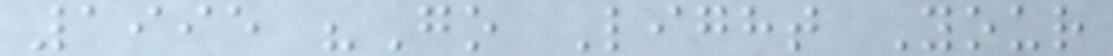1995 "Go Light Your
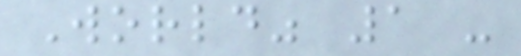World" 1 -
